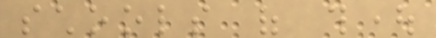schools of thought
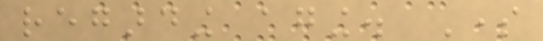regarding aging. Some
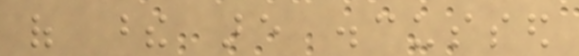of these are discussed
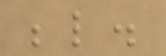below.
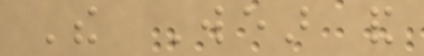The Wear and
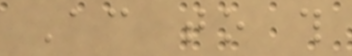According to this
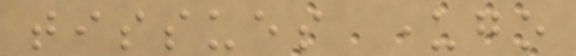tissues undergo
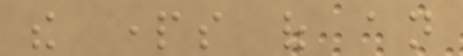the parts of an
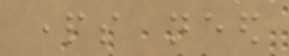parts need
